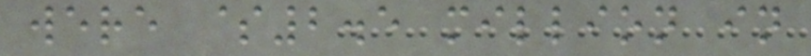were $2.5 million in
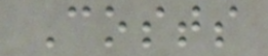Costs
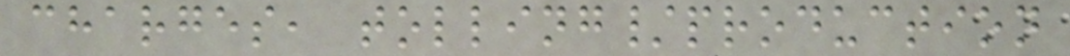charges, tolling/production
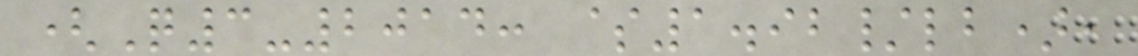(Q3-2014: $1.92/lb),
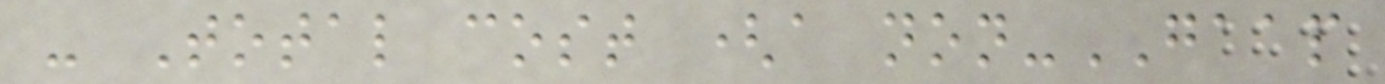- Total cost (a non-GAAP
